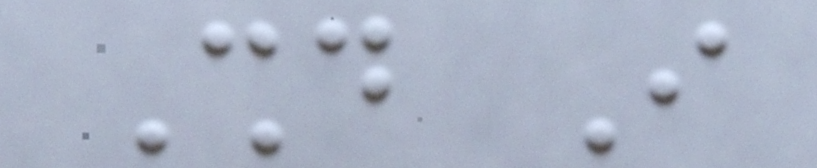Should I
